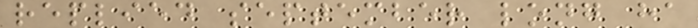replied september long ha
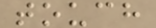touch
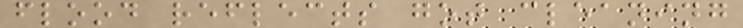flood reflects got cleaning
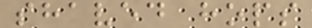shaved hops
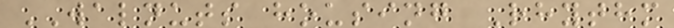WALNUTS housing Rhythm
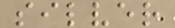silver
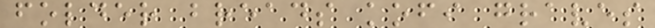folder breads kofi graves
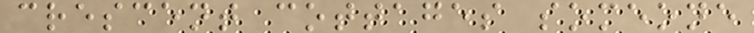crescent cottages someone
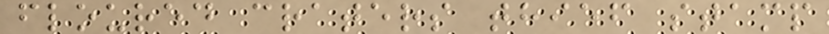floured craters thief stamp
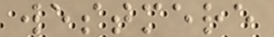westmere
